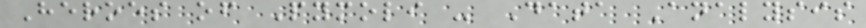Heroes of Pymoli - Data Analysis
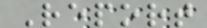Report
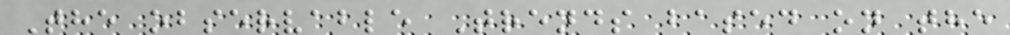The observable Trends based on the
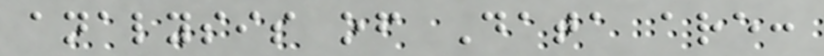analysis of Data are:
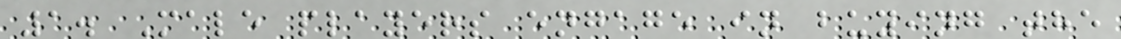1. Male players engage in buying the
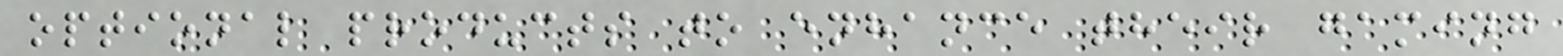optional products to enhance their gaming
